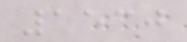1530
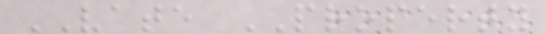VATE PROPERTY
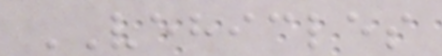VEHICLES
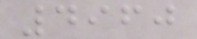4960
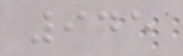945
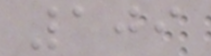109
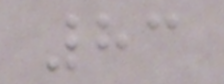83
